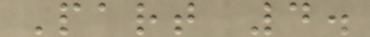Part 4.
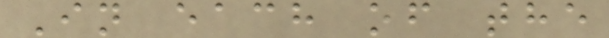In each of the
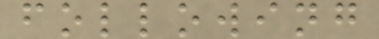following
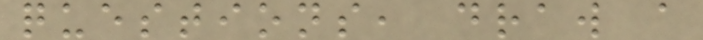questions, draw a
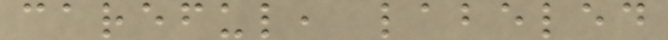careful, labeled
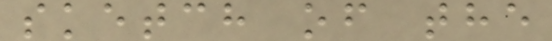sketch of the
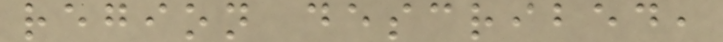region described,
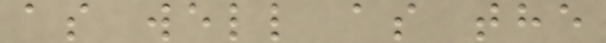as well as the
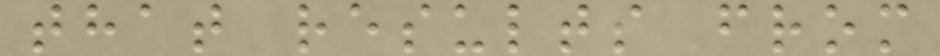that results from
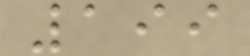199
